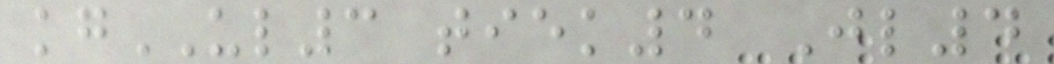kgUL3 tiek4 Jl4
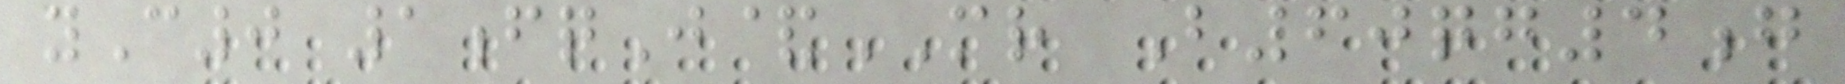yC0 1fqJ&MR B60qg4g
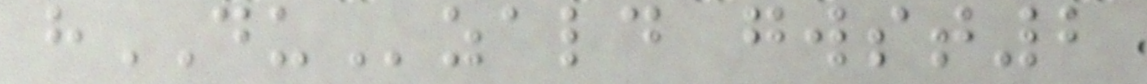hDUzald gwst2
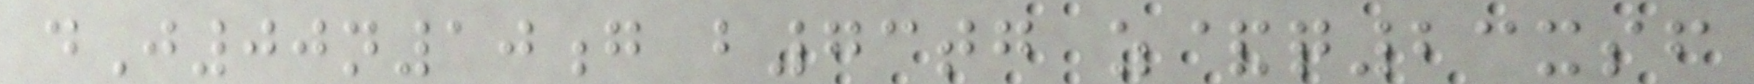dJ00n10g b73tg z&q23xsf
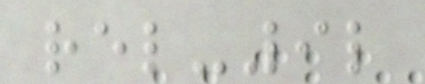rel-9l
